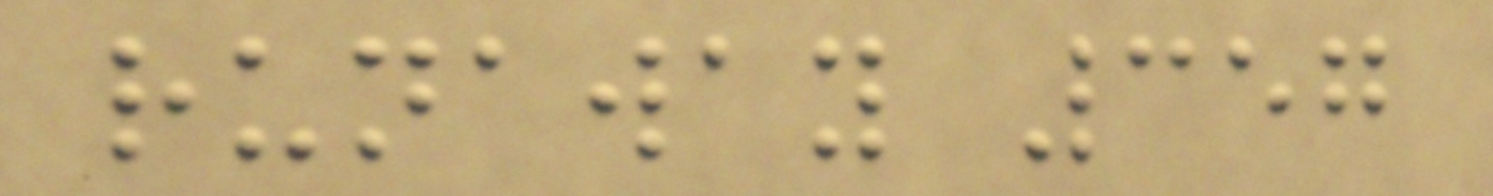runaway 357
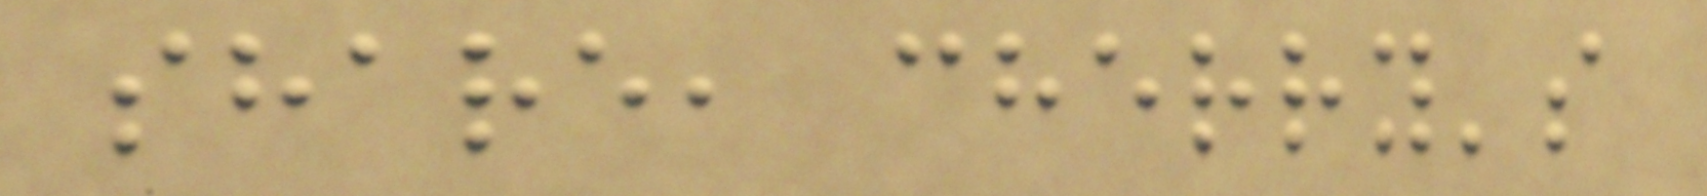share, cherry's
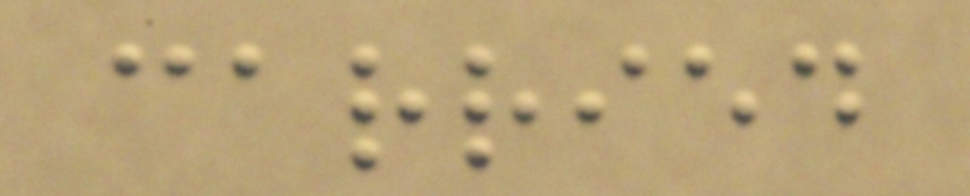carried
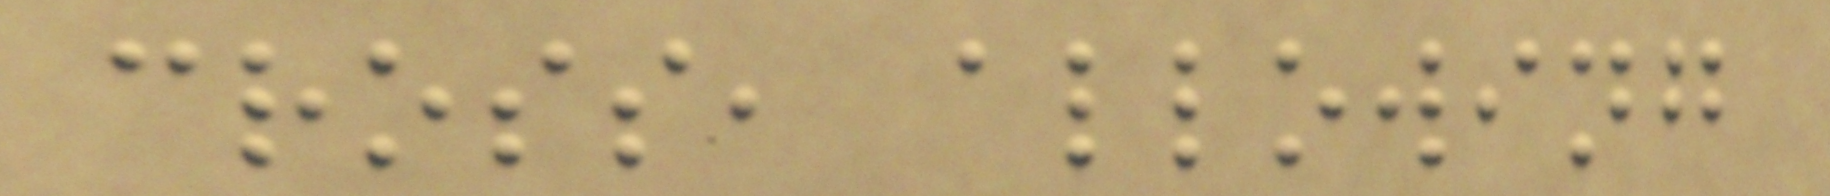cross, allowing
